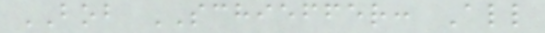BOB SCHIEFFER: All
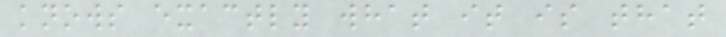knows exactly what it is that
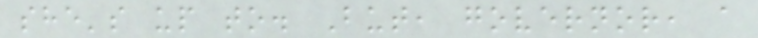she's up to. But, governor, a
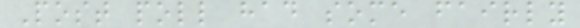Post poll had some fairly
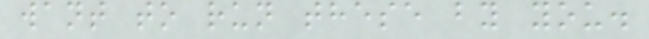want to run these by you.
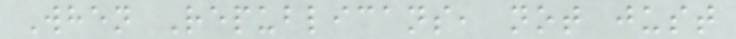When Republicans, not just
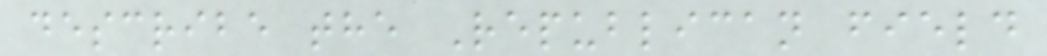describe the Republican field
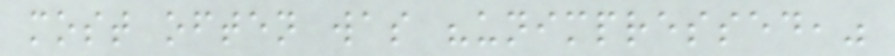most often was "unimpressed,"
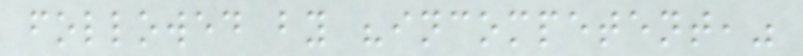followed by "incompetent,"
